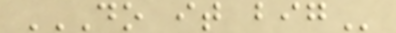DO IT BIG
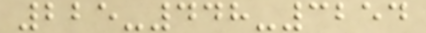225-448-3254
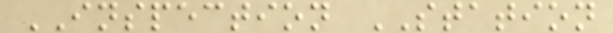INSPECTION STATION
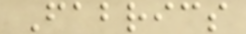Fabrics
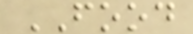FOOD
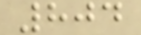804
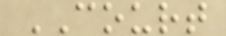COURT
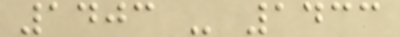1403 - 1433
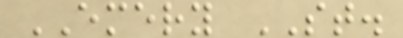EMERY ST.
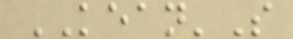KEAN'S
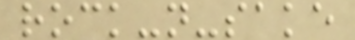rock-n-sake
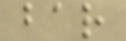bar
